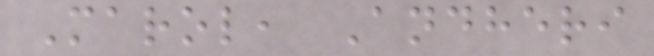Marol, Andheri
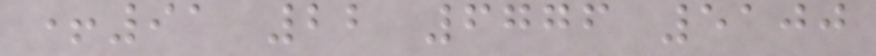+91 22 6776 5100
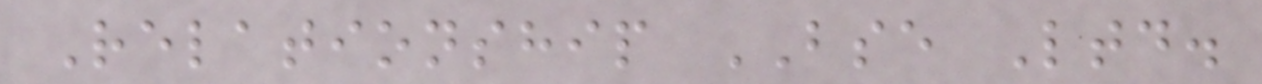Relationship BSE Ltd.
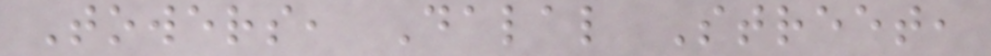Towers, Dalal Street,
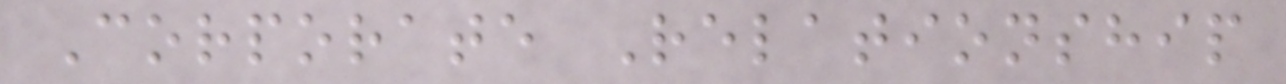Corporate Relationship
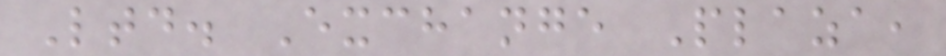Ltd. Exchange Plaza,
